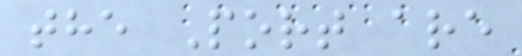the Port are
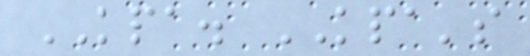KPA. KPA's
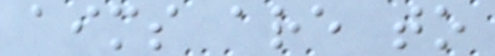aims are to
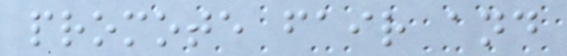promote fair and
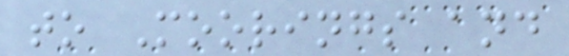to Moorings and
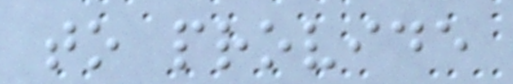to provide
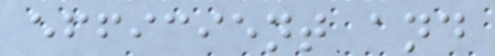efficient and
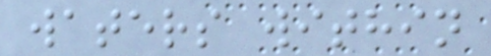waters within
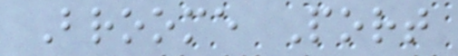Broome Port
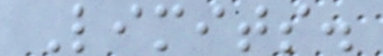Limits.
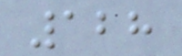128
